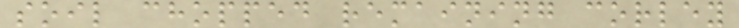soil chopped remaining corley
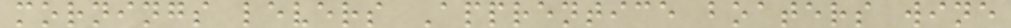mornings levers Apprentice boaters wine
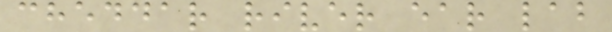cheddar river ear lab
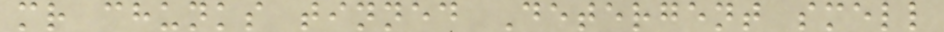mr chunks tinned Detergent smell
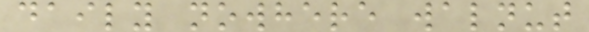daily nowhere walnut
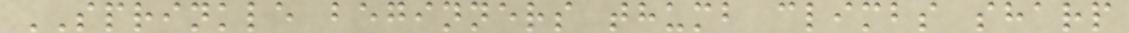SPRINKLE beginners thumb climbs sharp
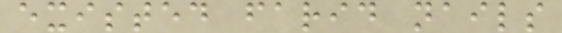existed farid nails
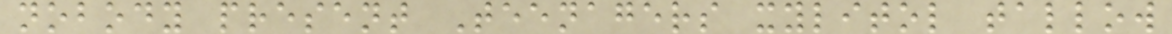nobody present Teenagers xylitol tallow
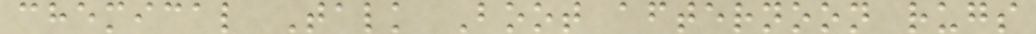chemical Talk Boot afternoon rugs
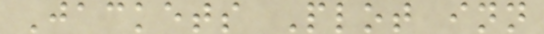Jackets Plot inn
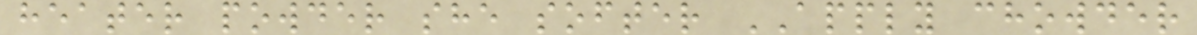heater powder she softer APPLY chowder
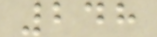248
